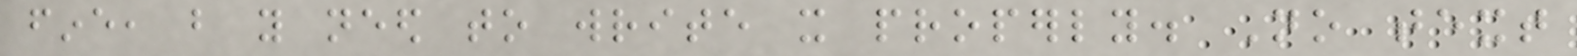fine, but you need to write it properly. No text
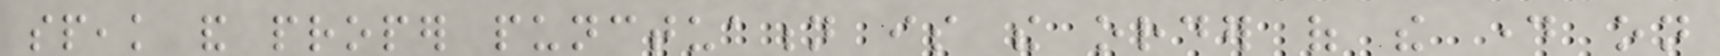speak and proper punctuation is the order of the day on
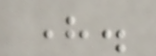here.
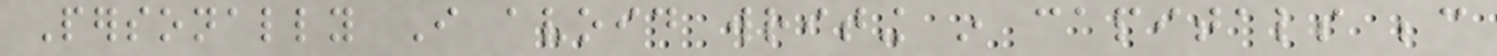Personally I avoid writing in capitals because
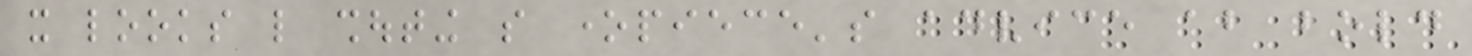it looks like shouting so onepiece's advice about bold
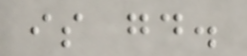is good.
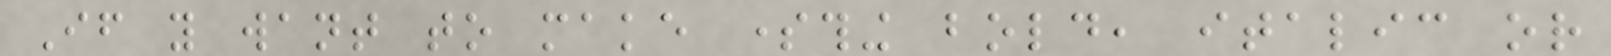If you want to make something bold, italic or
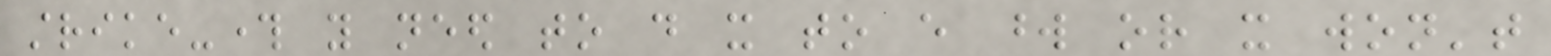strike-through you need to do it to every word or it won't
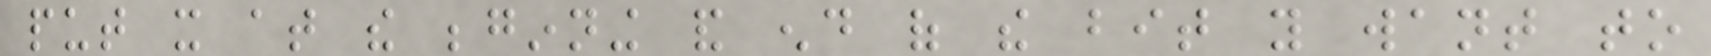put it at the beginning and end of the bit you want to
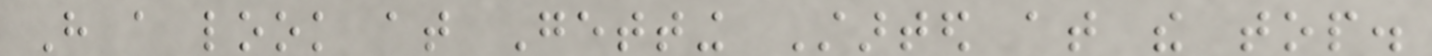Have a look at Getting Started at the top.
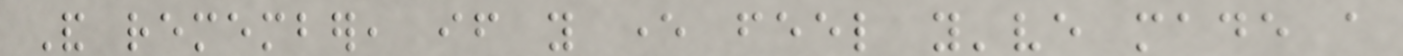And remember, if you ever feel you've made a
